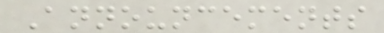Announcements
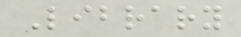Library
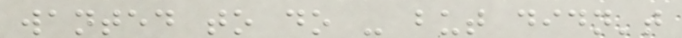wanted to do - but didn't
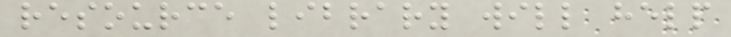resource library will help
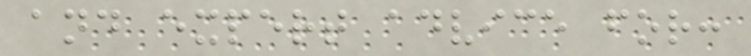and expert advice for:
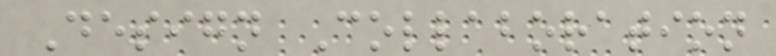Design Collaboration
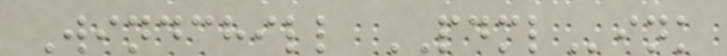Windchill PDMLink
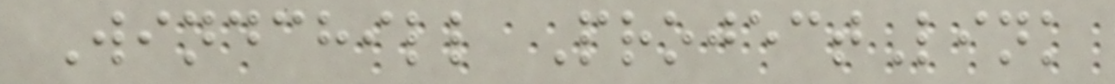Windchill ProjectLink
